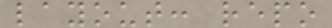layout: repo
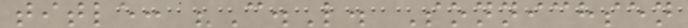title: "C.L. Sonnichsen
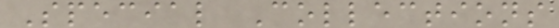Special Collections
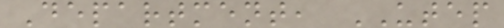Department, UTEP
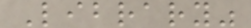Library"
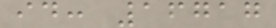id: 16717
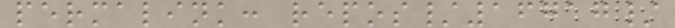permalink: repos/16717/
